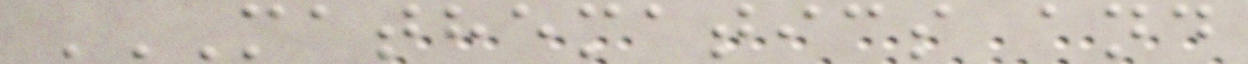MATHEMATICS AND
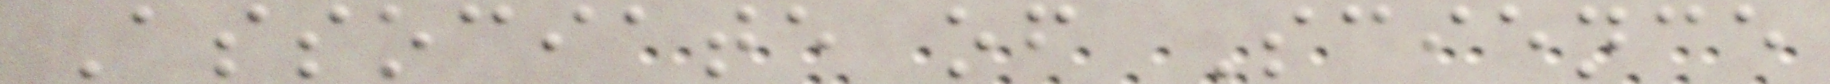Associate of Science
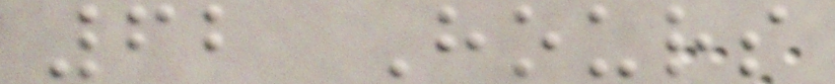62 Hours
